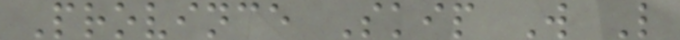Province Skip W L
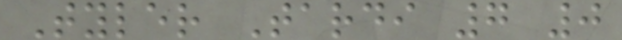Tyler Tardi 7 0
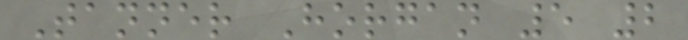Tanner Horgan 5 2
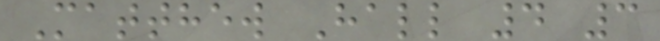Matthew Hall 4 3
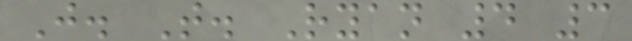J. T. Ryan 4 3
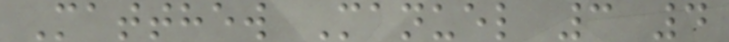Matthew Manuel 3 4
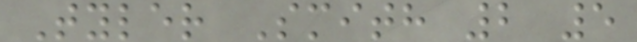Tyler Smith 2 5
